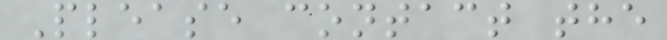Please contact the
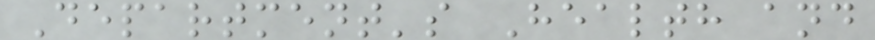Department's Health and
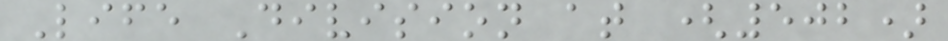Life Division at (502)
